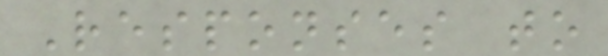Responses to
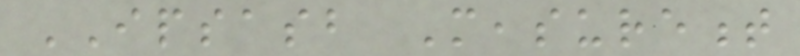IPSASB Measurement
